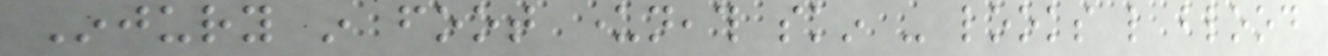Injury in foot underneath skin - looks like blood
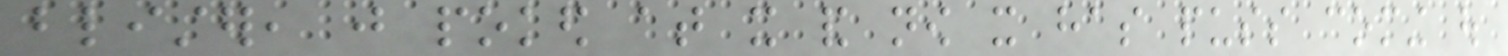blister, just poked at it and now it has puss coming out
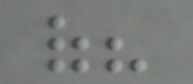of?
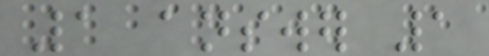1 answer 1
